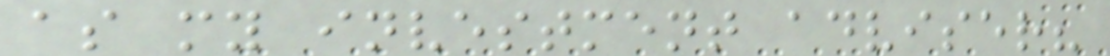as my investment adviser?
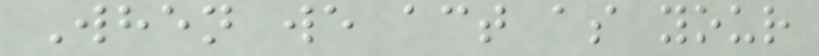When we act as your
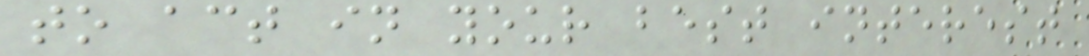to act in your best interest
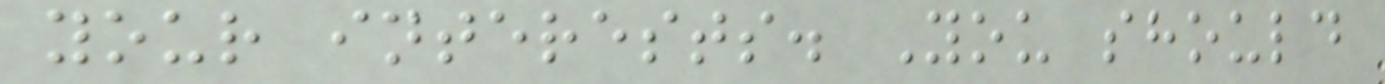your interests. You should
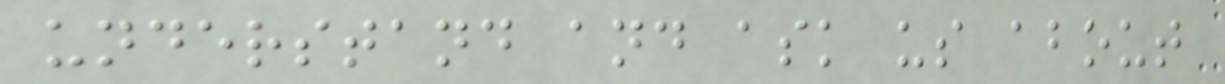understand and ask us about
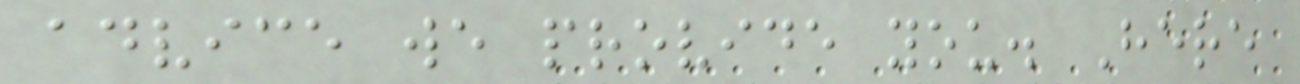advice we provide you. Here
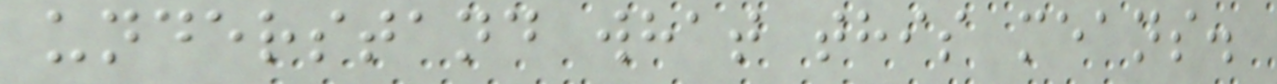understand what this means.
